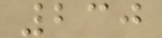230
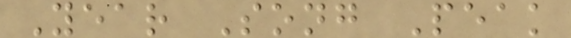Year Song Peak
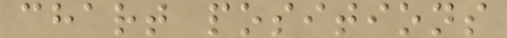chart positions
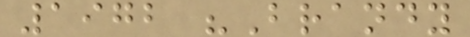1972 "Brandy
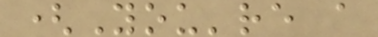(You're a
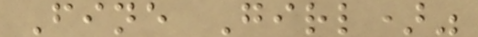Fine Girl)"
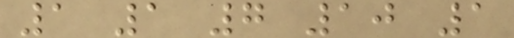1 1 7 10 1
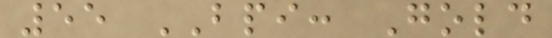55 BPI: Gold
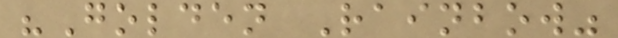"Golden Rainbow"
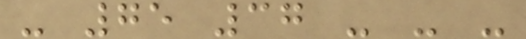- 75 37 - - -
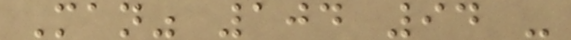Man" 104 94 -
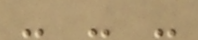- - -
